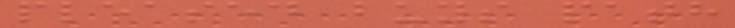pleased buys path
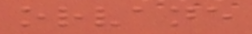orvane
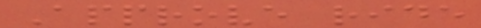Approve ride
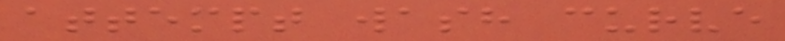attempt wash curve
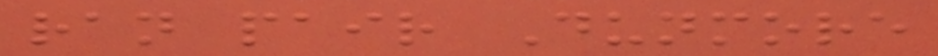ran pair Dunmore
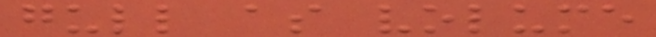gull as volume
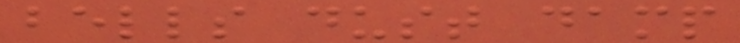bells dust damp
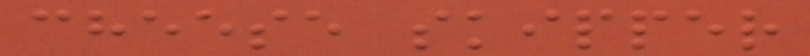cheese skipper
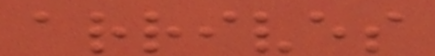arrives
